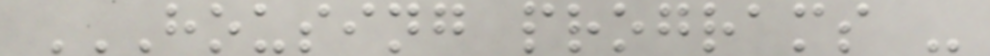HOUSING PROGRAMS -
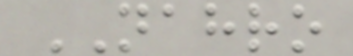NAHRO
